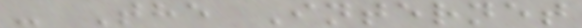- The Internet
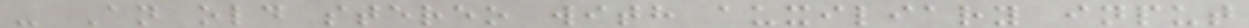- An old stereo with auxiliary input
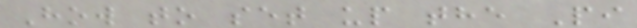How to set up the Pi
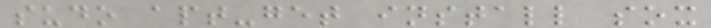sudo apt-get install sox
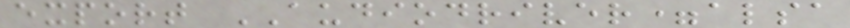export AUDIODRIVER=alsa
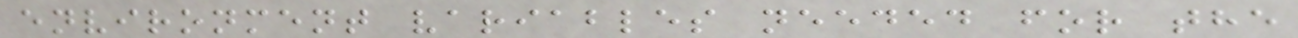environment variables needed for the
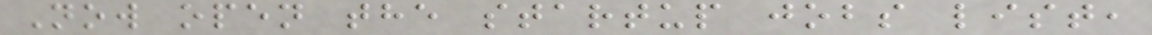Now open the startup jobs list,
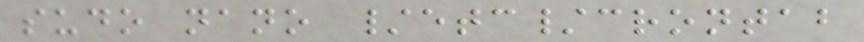sudo nano /etc/crontab
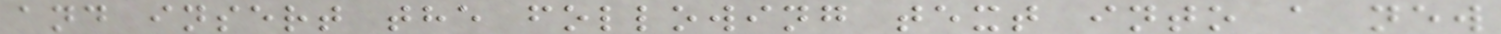and insert the following text into a new
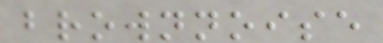brownnoise
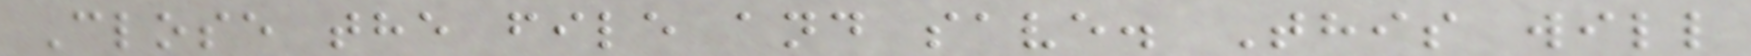Close the file and save. This will
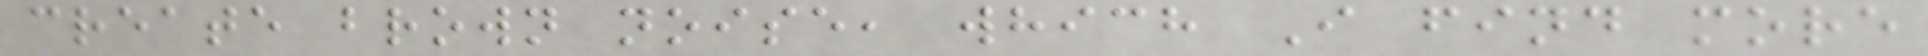create brown noise, which I find more
